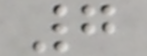7
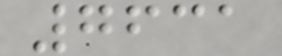7631
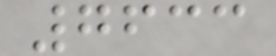7633
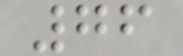76
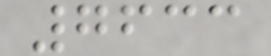7633
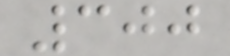300
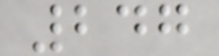247
